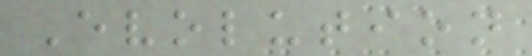Evolution
